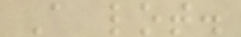A lot.
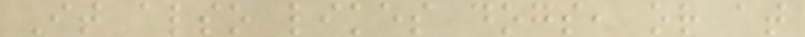It also likes dogs, or at
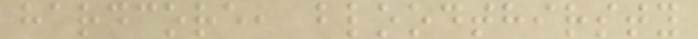hardcore, bloodthirsty
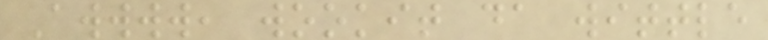Awwww, wookit da wittle
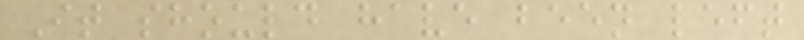It should have been left
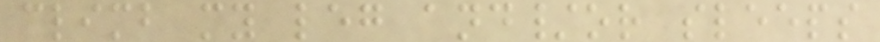climb my leg and/or sleeps
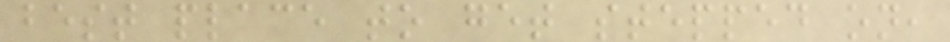best place to get stepped on,
